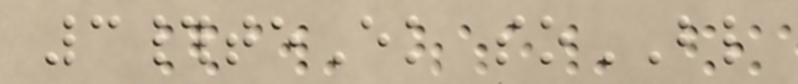3#teEk soBL
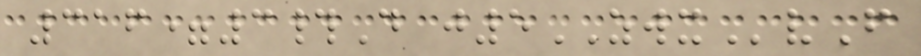316=3#D j5ZWXvF
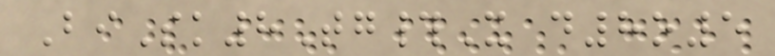BiSk8Tg#X d8o5
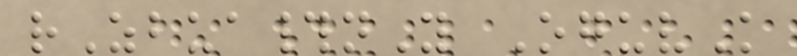rZbua#nY OguvK
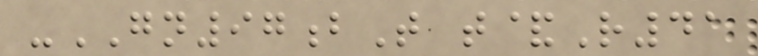-GN97bT t&R41
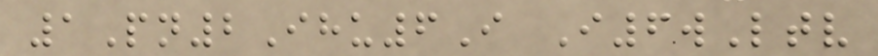1Pn2Ihu6I I6wLtv
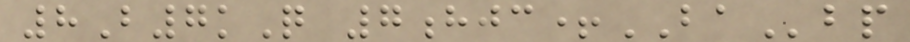8B7kQ 7hjc+BAbp
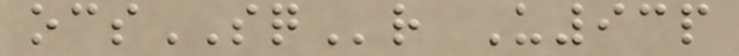ocsSQr U93p
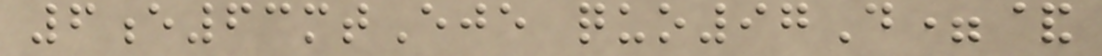6e63mtEje quo97D=&
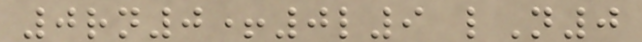0rn0+0l9 lN0
